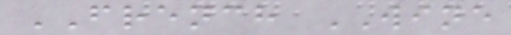FRENCH WINE
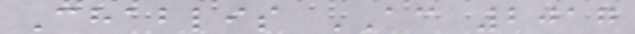Chablis AC 2017
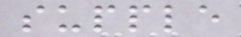supple
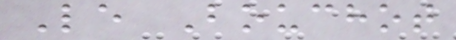Le Bouchot
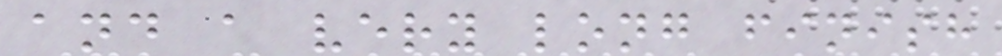and a very long finish
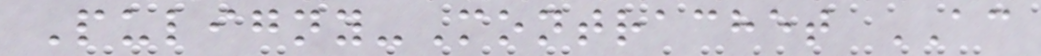Puligny-Montrachet AC
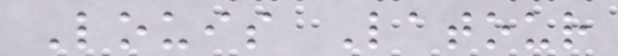Louis Latour
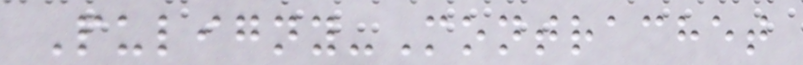Puligny-Montrachet
